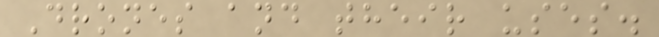Drones and their uses.
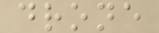drone
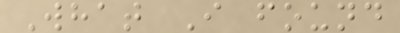What I found
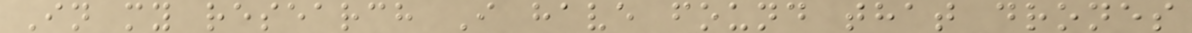In my research I have found that drones
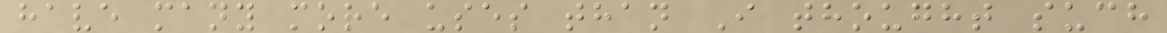have many more uses than I thought such
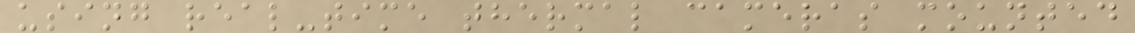using real-time thermal cameras mounted
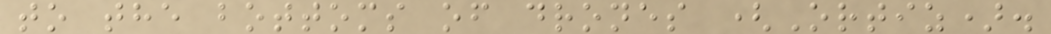to the bottoms of drones (Ortiz).
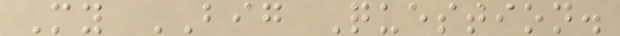My BIG Question.
